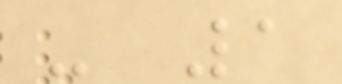- 1
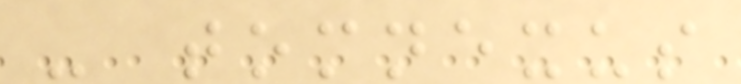- tomnexus
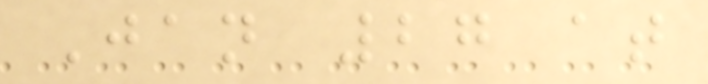Jan 27 at
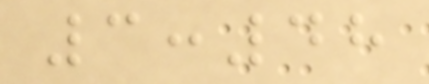3:48
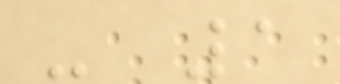- 1
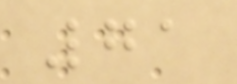71
